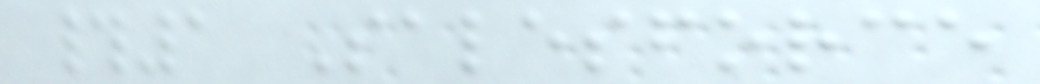#1 Salesforce
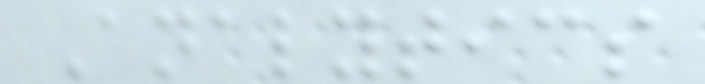Analytics
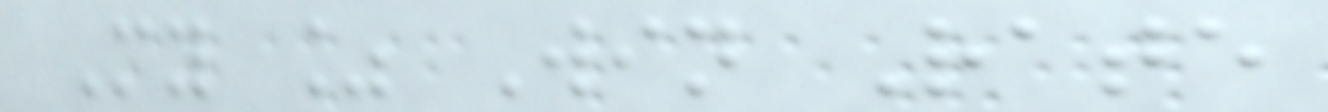My % Win Rate
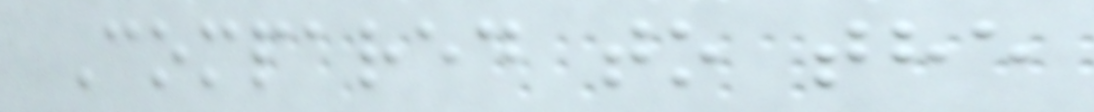Compared to the
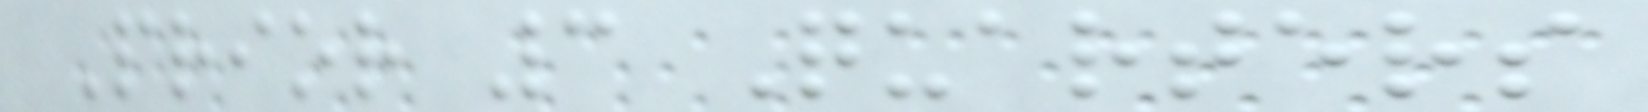Prior 3 Quarters
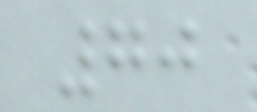70
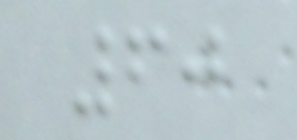60
